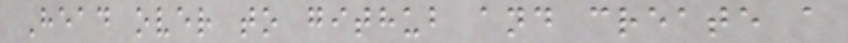Head over to github and create a
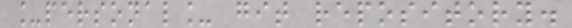_personal_ git repository.
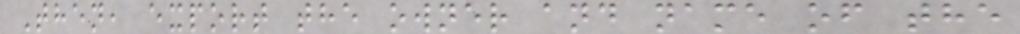Then, export the owner and name of the
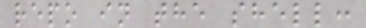repo in the shell:
